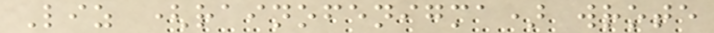Liz (rainofenigma) wrote
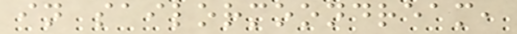in sailormoondream,
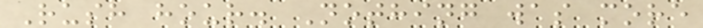Rush hour. Nothing was more
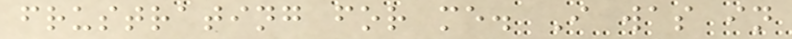frustrating for me. I was in
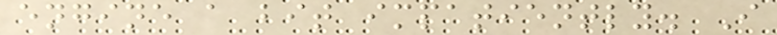engine a bit impatiently. I
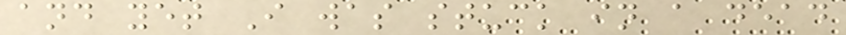and yet I was stuck in a dead
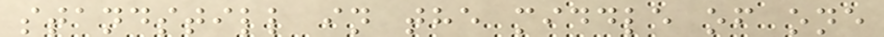standstill in the middle of one
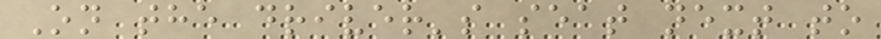On the driver's seat next to
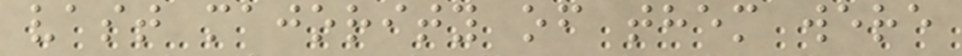vast majority of them were
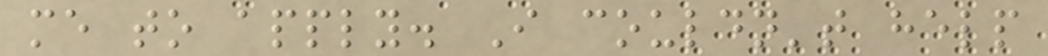me to apply. I couldn't help
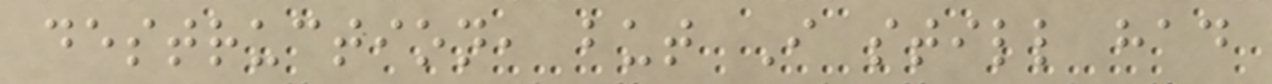destruction, but I still had
